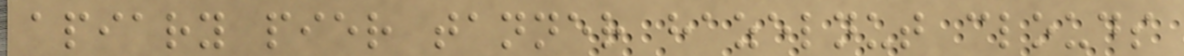apiary pier tanner hazelnut clouds
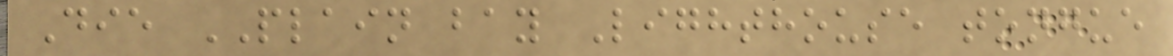Die PLAIN bay Lighthouse tongue
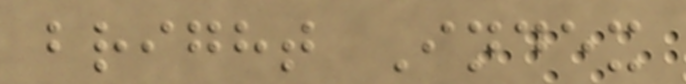bright Index
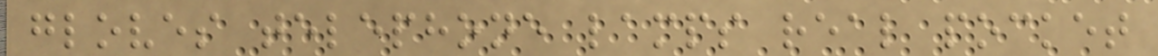gloves telephone lamps real pocket
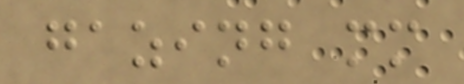gazing mm
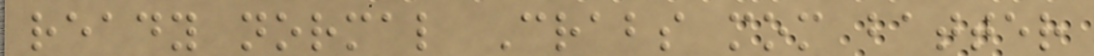ready normal Crabs mom batter
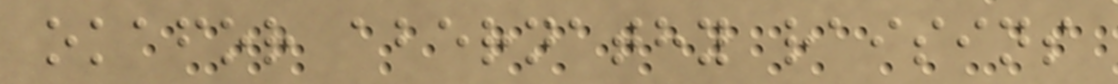okafor abernathy raisins
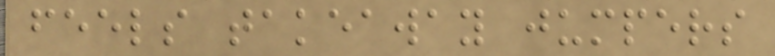feels takeaway jumpers
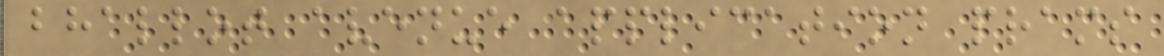bhallot avenue application prams
